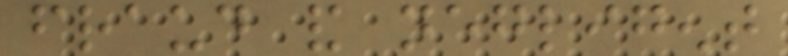fraud and negligent
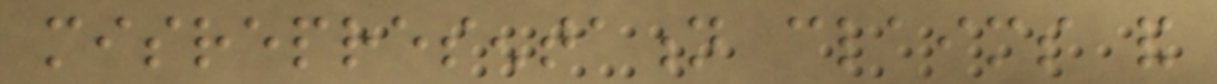misrepresentation claims and
